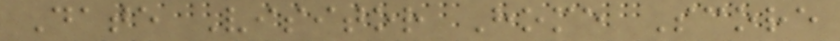Date Visitor Home Score
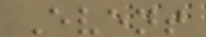Event
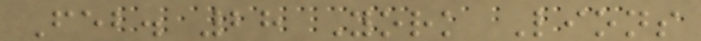Feb. 28 York Lions
